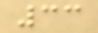33
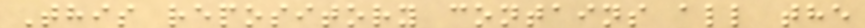This repository contains all the
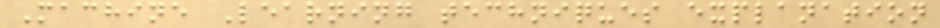Machine Learning techniques explanation
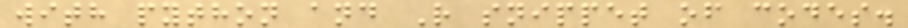with python and R snippet of codes.
